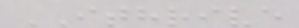ITHRIVE
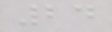24
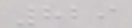829
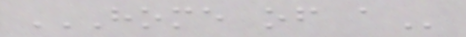HOME OF A
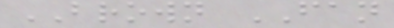BROWN FAN
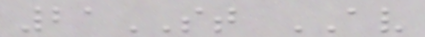21ST AV
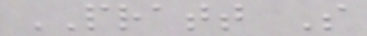PRATT S
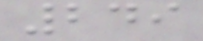249
